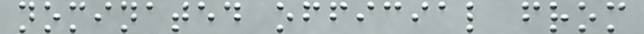nominated official from
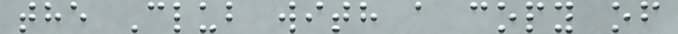the Club with a copy of
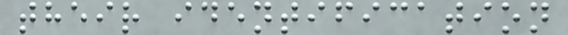their identification
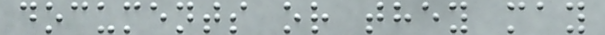documents or they may
